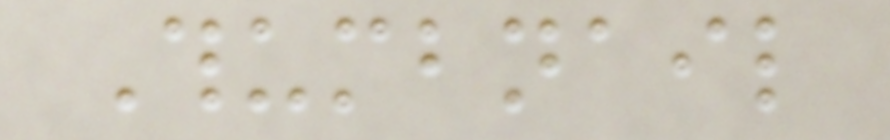Thumbnail
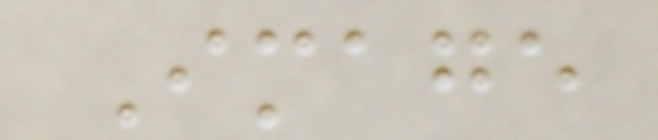Image
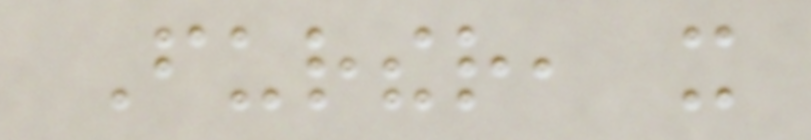Further, it
